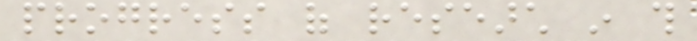progress of research in this
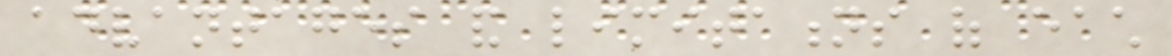advantages and limitations of each
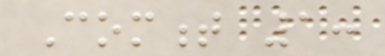Comment 1:
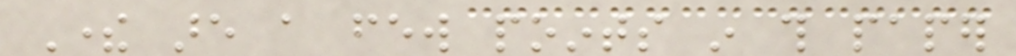There are a few points in this paper
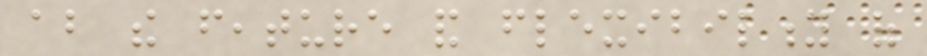about the feature and flexibility of
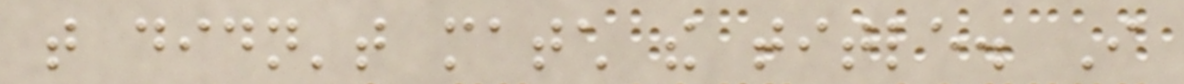that didn't match the title. I
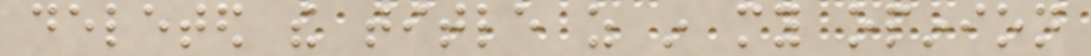deleted the title as in my opinion
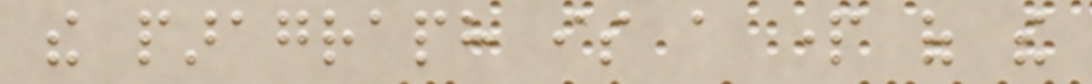the paragraph is a part of the
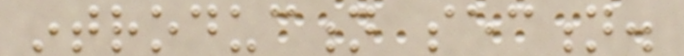introduction section.
